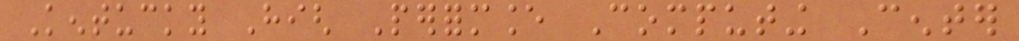Kentucky High Performance Computing Center
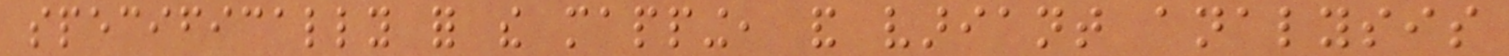specifically for the mapping, and variant analysis
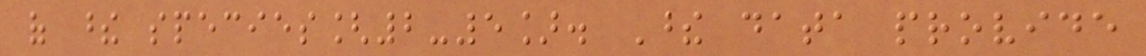of these species[2-5]. These data provide
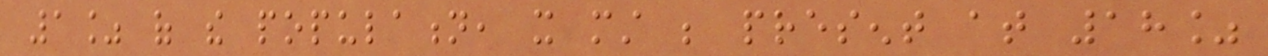1% of the population, it must be present at 18%
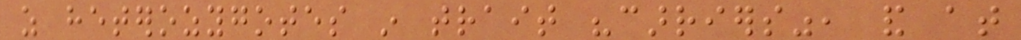as heterozygotes in trait "carriers", and at
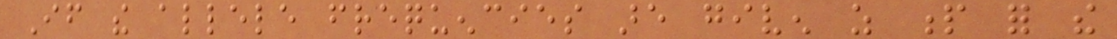If the allele frequencies are given as p for the
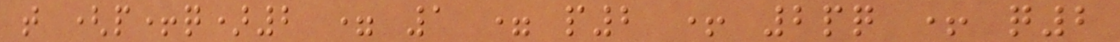that (p+q)2 = 1 = p2 + 2pq + q2
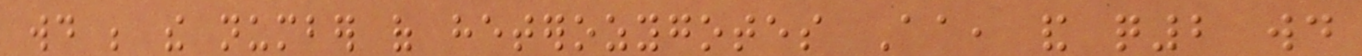would be the number of heterozygotes Aa, and q2 would
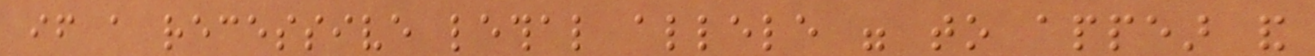if a recessive lethal allele were to appear and
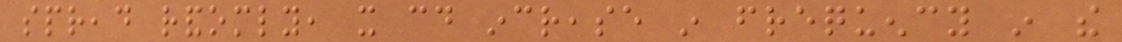spread randomly, it could increase in frequency in the
